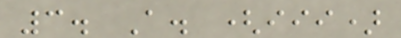3. A. (iii)
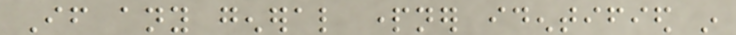If any general partner identified in
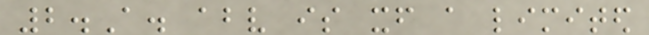2.A. above is itself a limited
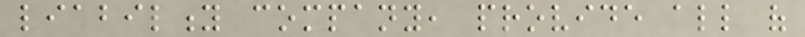liability company, provide all of
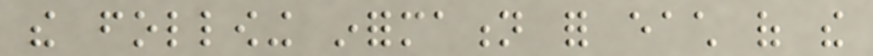the following information for each of the
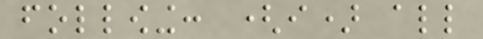following: (i) all
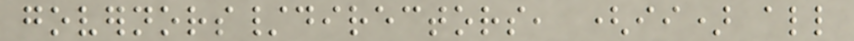governors/directors, (ii) all
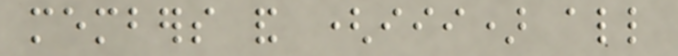members and (iii) all
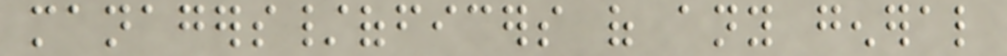managers/officers of any general
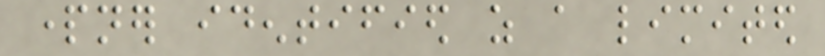partner identified as a limited
